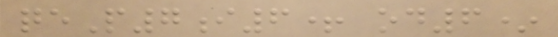qeP7i6+ od6*
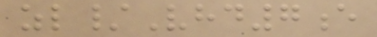zl/Vhd7e
